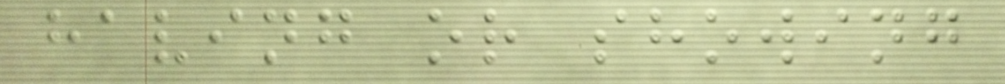having or showing
